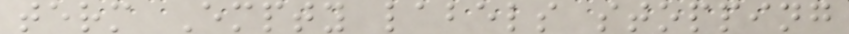term Empty labels stopping
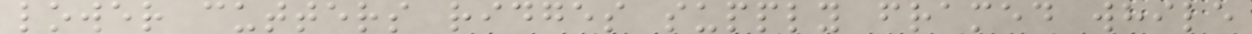lower cutters ridges supply framed while
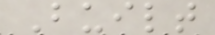Built
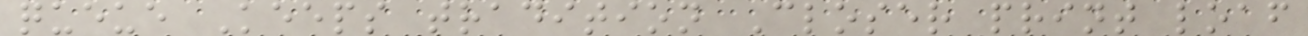queue Keeps tradition Closer print loaf
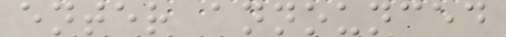enter announced
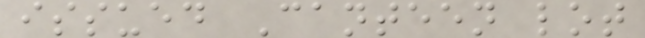issued Canteen lot
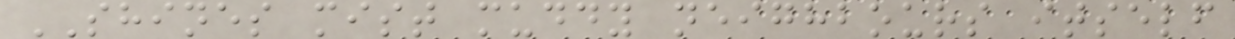SHINES mist muddy neighbours itself
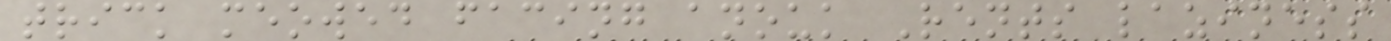trick meowed facing anouk Rents laziness
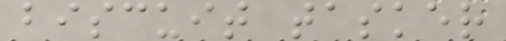biscuit tasker
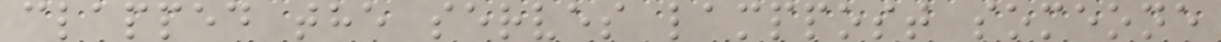clapped the serves lamppost someone
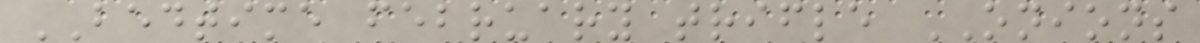BEDTIME february trifle ONIONS
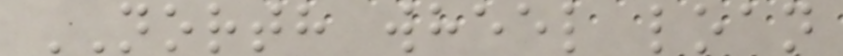NORTH wheel loan
